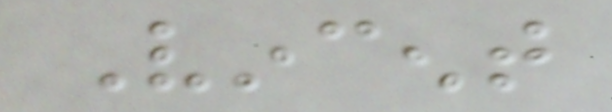Vincent
